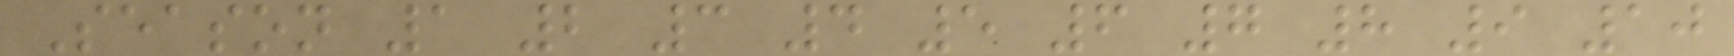Season 1 2 3 4 5 6 7 8 9 10
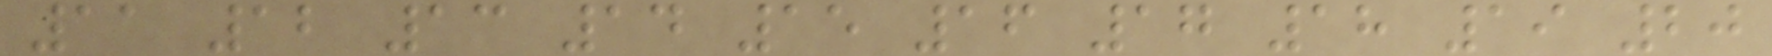11 12 13 14 15 16 17 18 19 20
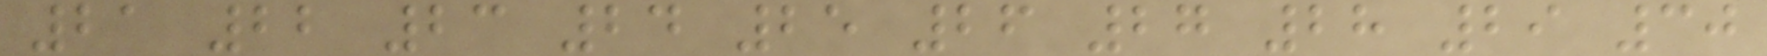21 22 23 24 25 26 27 28 29 30
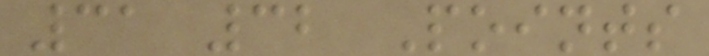31 32 Points
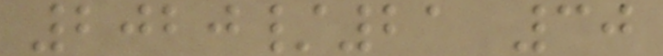2020/21 30
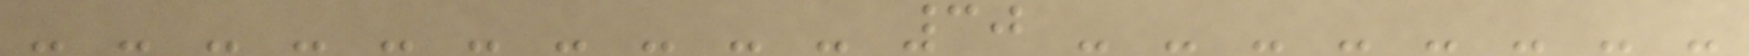- - - - - - - - - - 30 - - - - - - - -
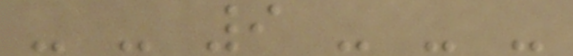- - 9 - - -
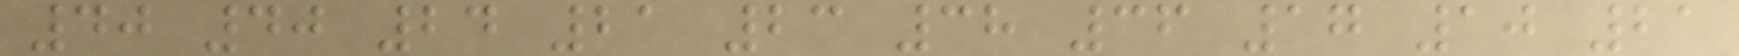40 40 24 21 23 38 36 17 10 21
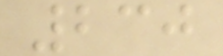230
